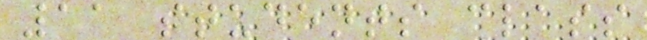11 students class
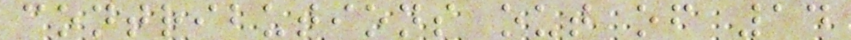contributions out of 14
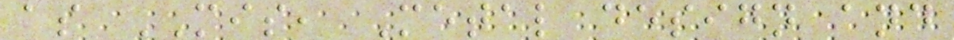as MIS, Metal design and
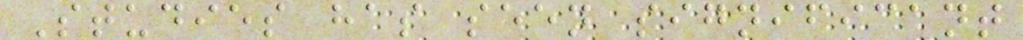Studies has seen significant
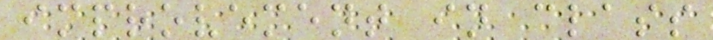improvement in class
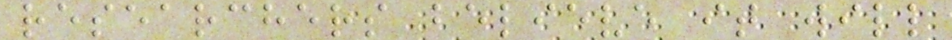researchers believe it will
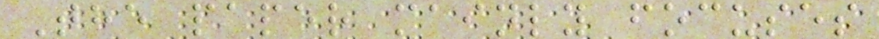The paper mainly focuses
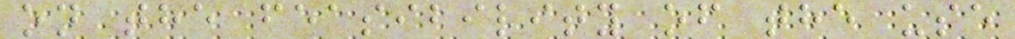on the feasibility of the use
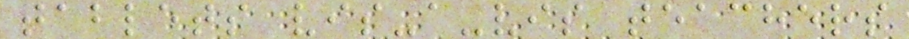tablets vis-a-vis teachers
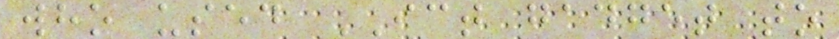who used ICT gadget to
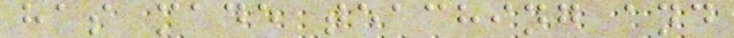has made teaching and
